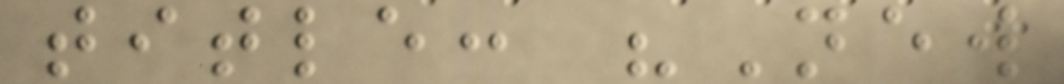title: "New
